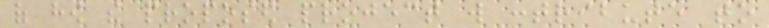of how the proposed project will contribute to
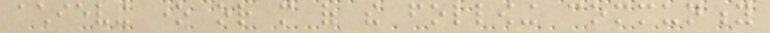achieving one or more of the following community
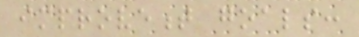improvement goals:
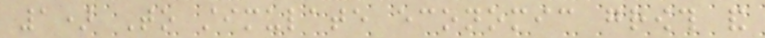1) To stimulate economic growth and
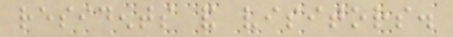residents and visitors.
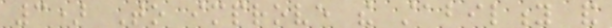3) To improve the stability and
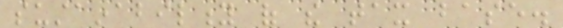sustainability of the tax base.
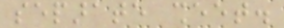separate sheet.
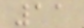11
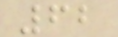62
